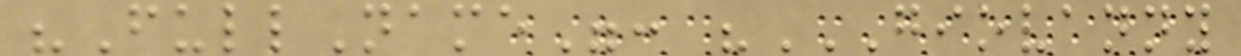"FullName": "GIOVANNY
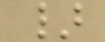}
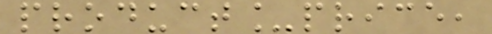product_price,
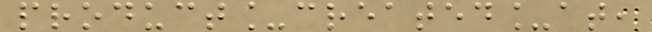product_created_at,
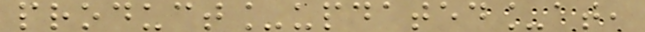product_updated_at,
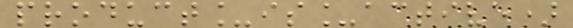product_is_active)
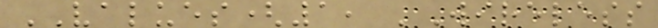VALUES(1, 'Wireless
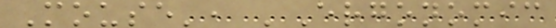Mouse', 'Ergonomic
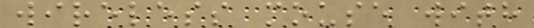wireless mouse with
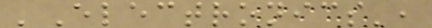'Electronics',
